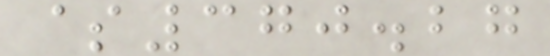$370.27
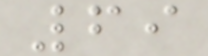69
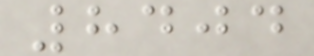8404
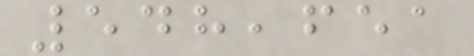548,651
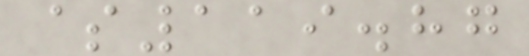$119.87
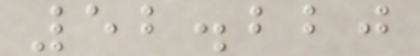52.220
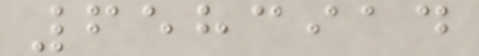6583914
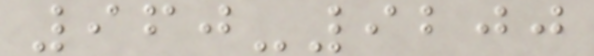960-9200
